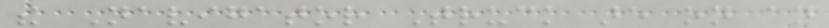the Navigator Truck are on an
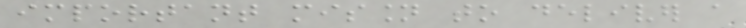important mission to deliver a
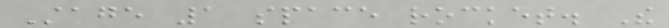Stage 1 space rocket. The
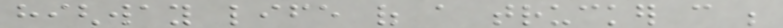highway life of a trucker can be
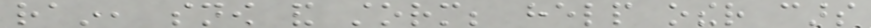rain, snow and storm; help other cars
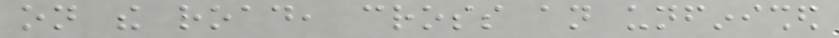on the road, cross an unfinished
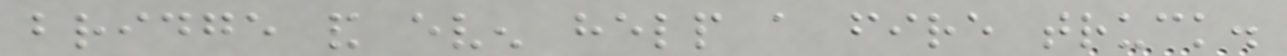bridge and even help a fire truck.
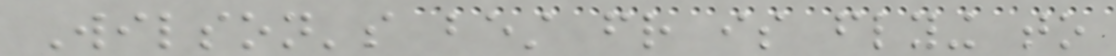Wilson's best friend is flying to
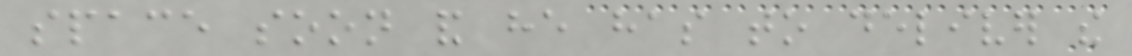space soon and he has to deliver the
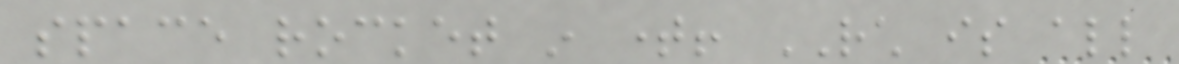space rocket in time! RCH is all
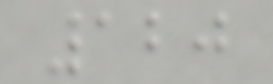120
